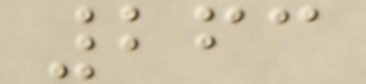263
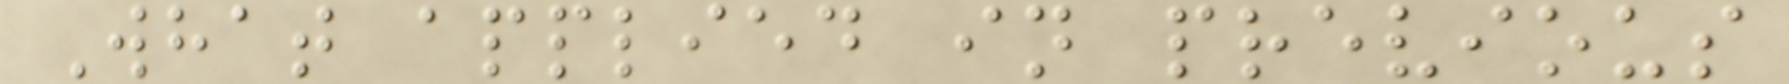What applied in previous
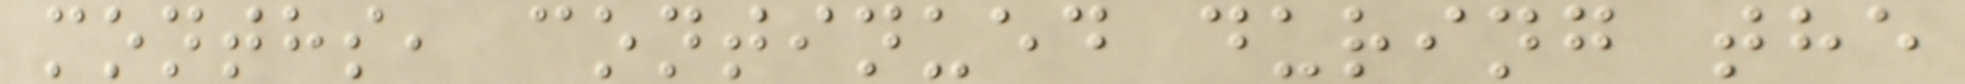months, continued during the
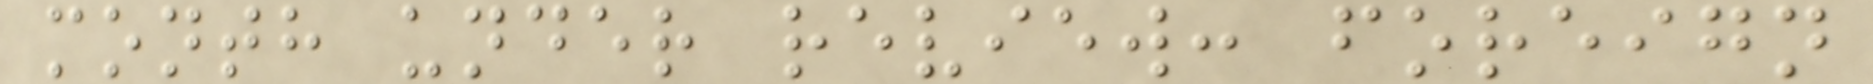month under review: foreign
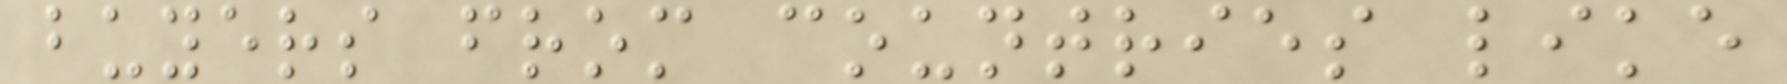buyers from countries like
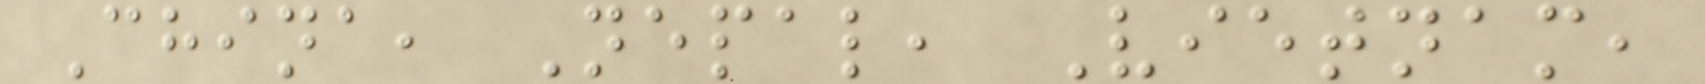China, Nepal, Vietnam,
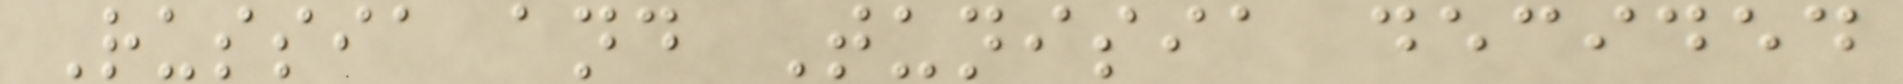Russia and Tunisia decided
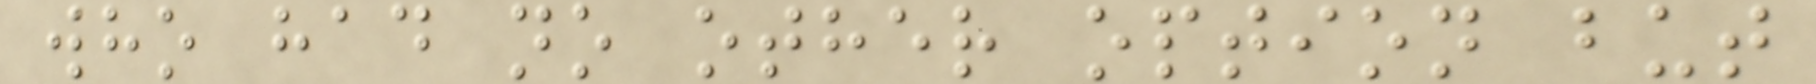who had no other option but
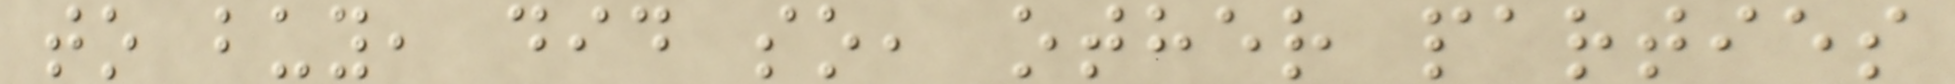to buy, did so, other parties
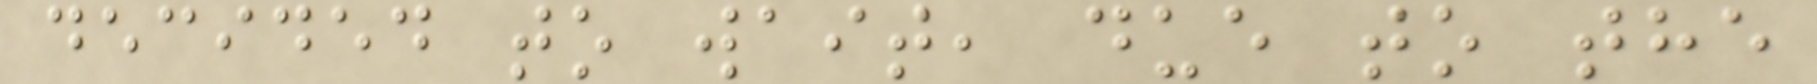decided to wait, due to the
